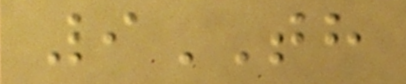9TH
